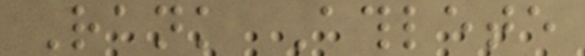Rank Athlete
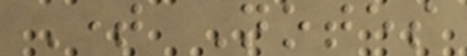Time Notes
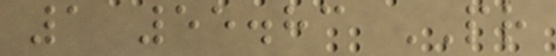1 55.83 PR
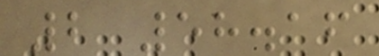2 58.16
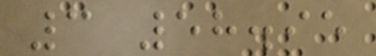3 58.95
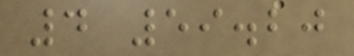4 59.20
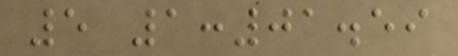5 1:01.59
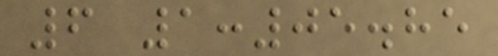6 1:05.85
